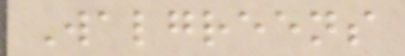Walgreens
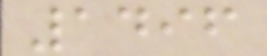1496
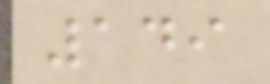149
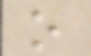o
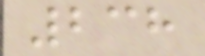238
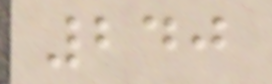240
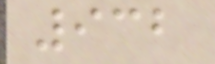932
